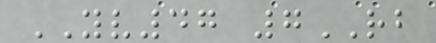YV47 7RB
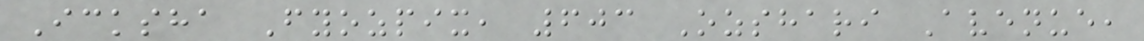Icksha Fyozpix, 603 Ozshari Avenue,
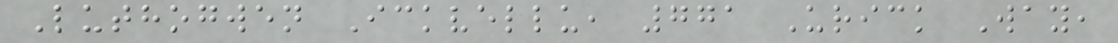Luthogwen Ickvellu, 771 Urick Way,
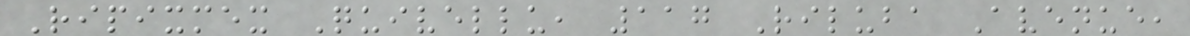Ripixmex Quivellu, 117 Riluba Avenue,
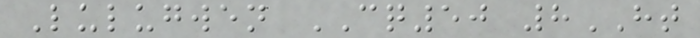Lulugwen CQ50 8HT
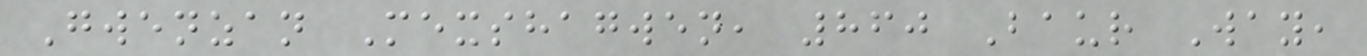Gwenzan Mexshagwen, 860 Baur Way,
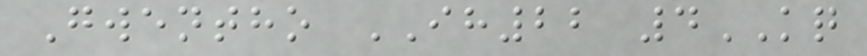Gwentho IH22 4KQ
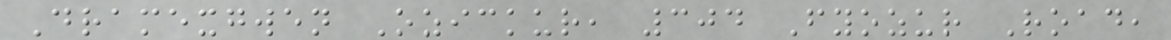Dramexgwen Ozickur, 304 Fyozur Road,
